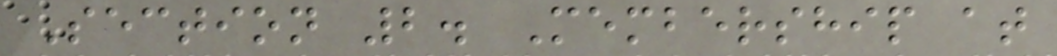Section 2. Membership at
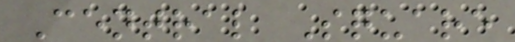Central Square
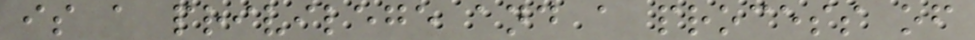is a privilege and a process of
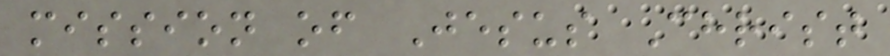mission of Jesus Christ
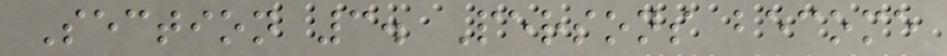Section 3. Persons become
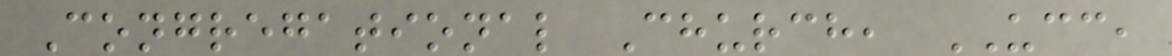Congregational Church, UCC,
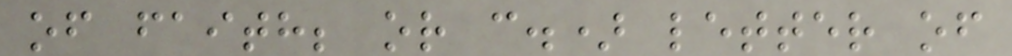of faith; or c.) letter of
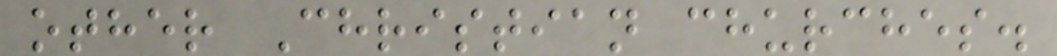other Christian churches.
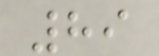89
